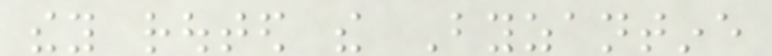they routed the Byzantine
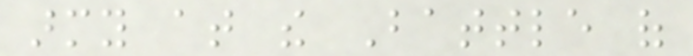army at the Battle of
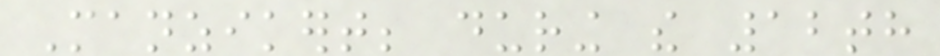Manzikert; during the 12th
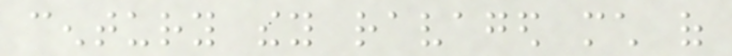century they ravaged much of
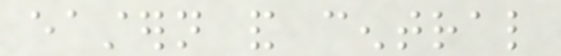eastern and central
